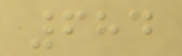684
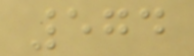574
